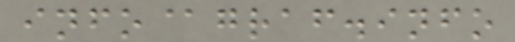info@graf.info
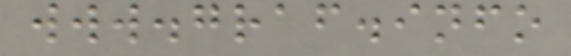www.graf.info
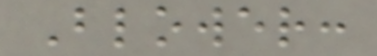Blower:
